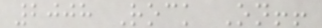2008 Rock On!!
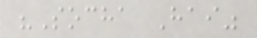"Socha Hai"
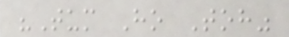"Tum Ho Toh"
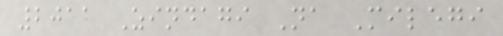2011 Zindagi Na Milegi
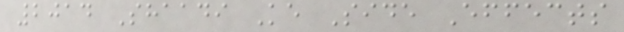2014 Shaadi Ke Side Effects
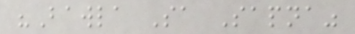"Bawla Sa Sapna"
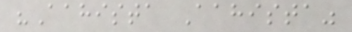"Aahista Aahista"
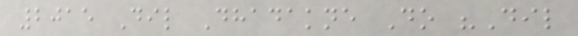2015 Dil Dhadakne Do "Dil
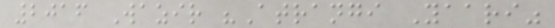2016 Wazir "Atrangi Yaari"
